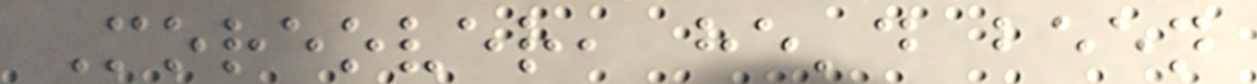Moreover, he'd been
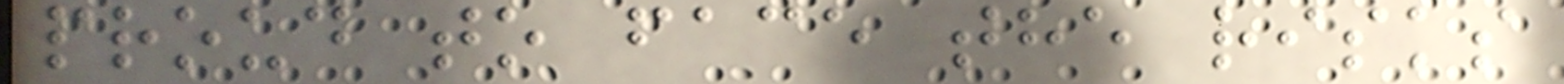proud to face the risks
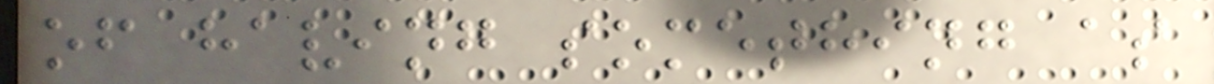of having something as
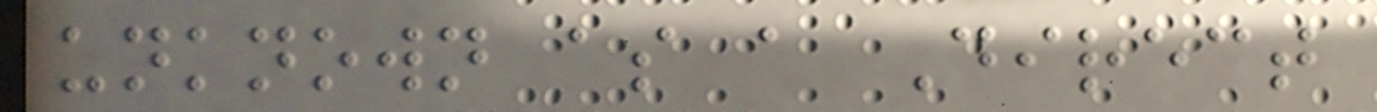unknown as a Direct
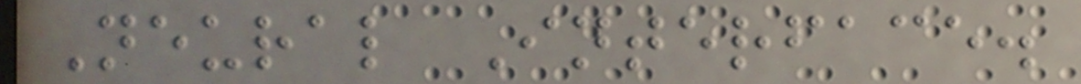Neural Interface.
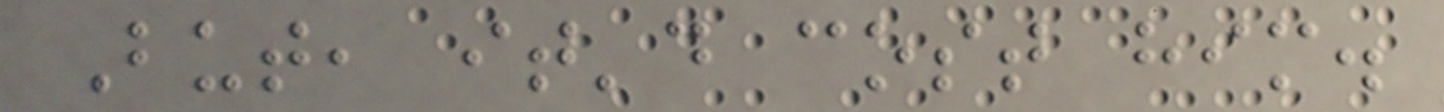But, it'd cost him.
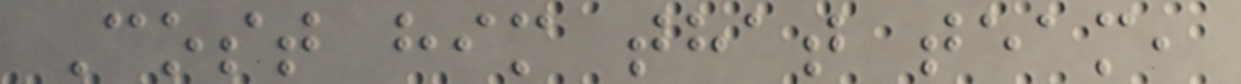Cost him that team,
